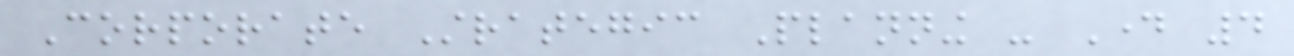Corporate Strategic Planning - Day 4
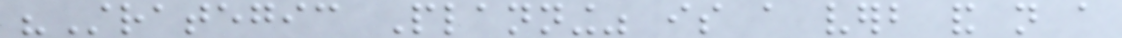"Strategic Planning" is a verb and not a
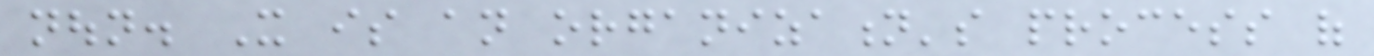noun. It is an organization's process of
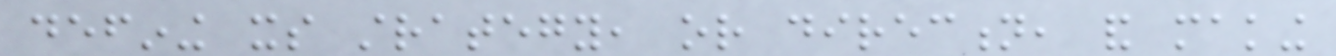defining its strategy, or direction, and making
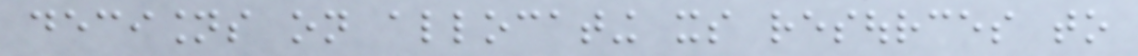decisions on allocating its resources to
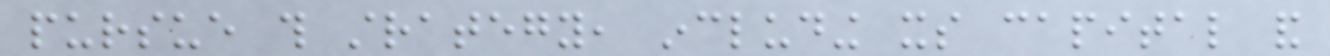pursue this strategy, including its capital and
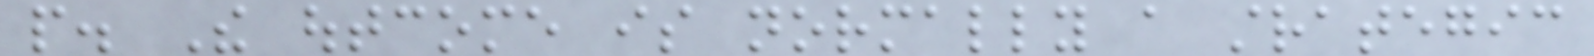people. The outcome is normally a strategic
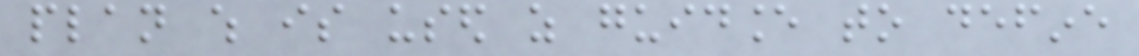plan which is used as guidance to define
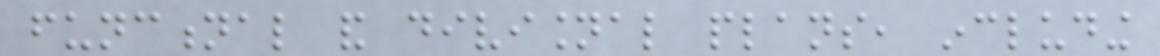functional and divisional plans, including
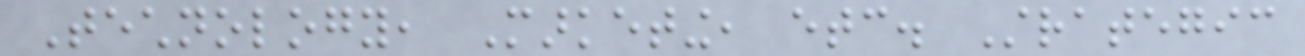Technology, Marketing, etc. Strategic
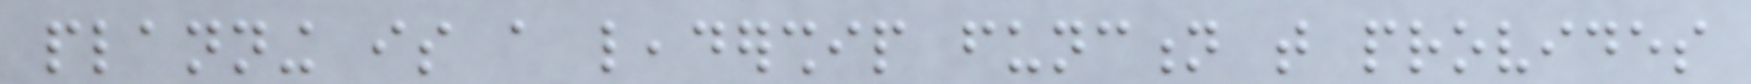planning is a leadership function that provides
